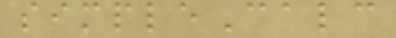simpleCalc
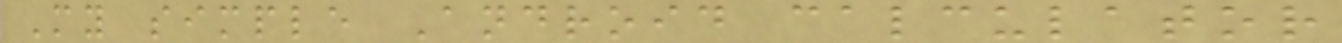My simple Android calculator
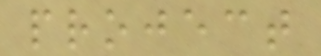project
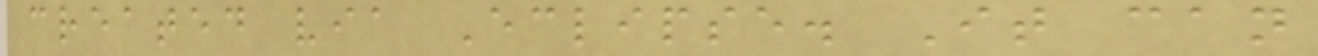created via Eclipse. It can
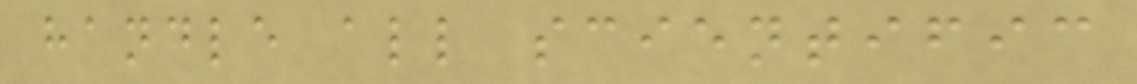handle all scientific
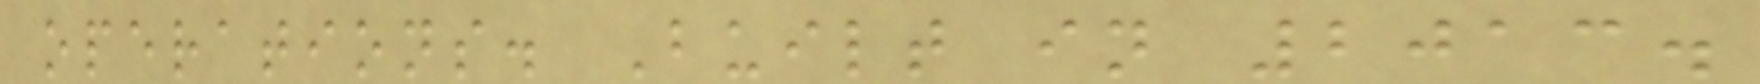operations. Built in 2013.
